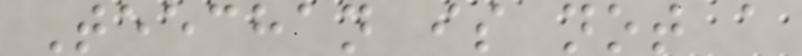Teechan is not a
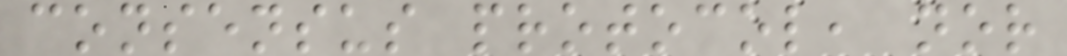consensus protocol, nor
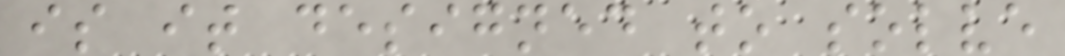is it designed to solve
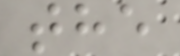the
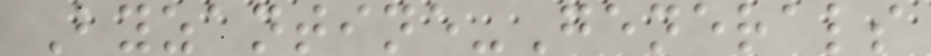Byzantine-Generals
